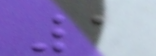1
